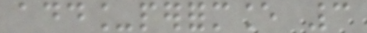add_performance 3
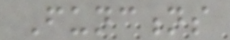Functions
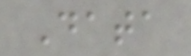Data
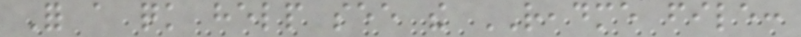For a quick help see the README file:
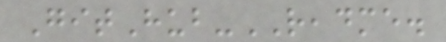GitHub-README.
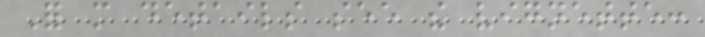For more details see the vignette:
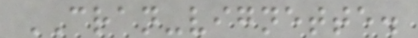CRAN-vignette.
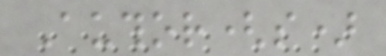Author(s)
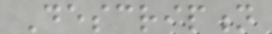Description
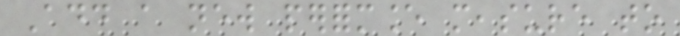Add a new performance measure to
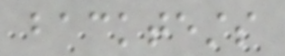backtests
